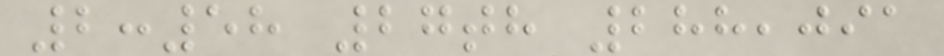2:58 27th 288,091
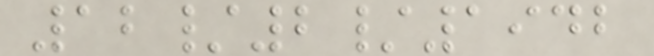12/2/1942
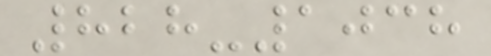828-1038
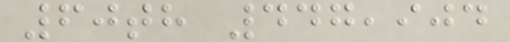60th 447,904
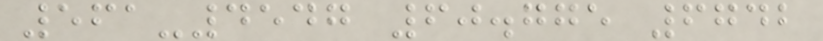561-4547 60.775 6742
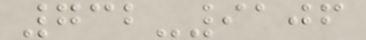732-9106
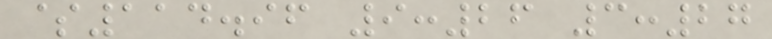$114.96 9:26 3:27
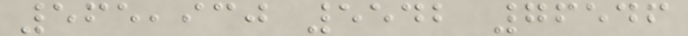565,930 5542 76546
